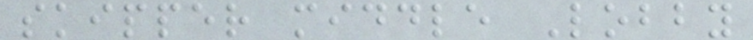skipper middle Lobby
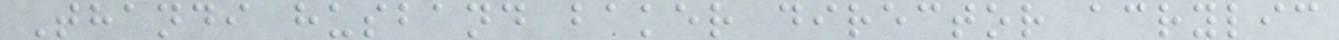Thandi husband baker director acrylic
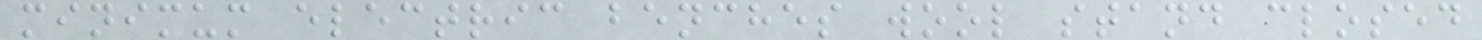minimum electric benches wool stand closed
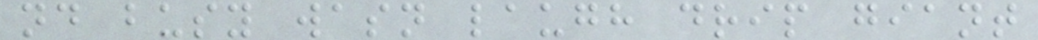nd busy wasn laugh drip giant
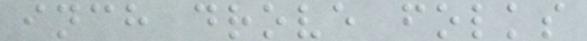inch drove folks
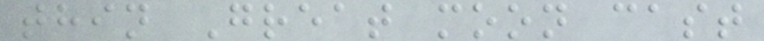thin Great moon cast
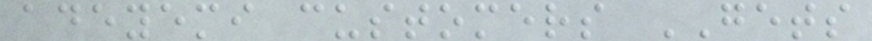adeyemi customers GETS
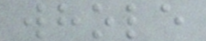whole
